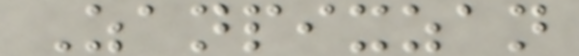Zanpixzan
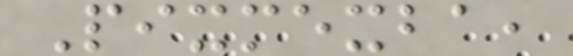Pixmexba,
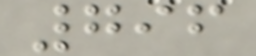796
